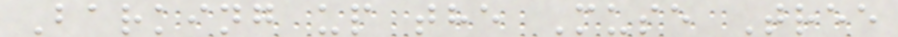Barking up the Muse Tree
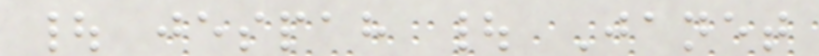| jespah | Janet
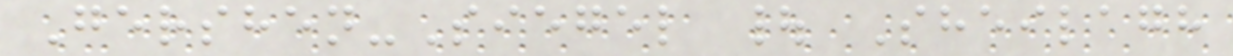Gershen-Siegel | Sheilagh
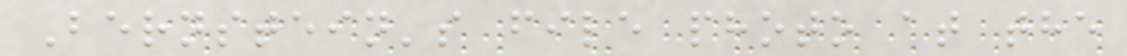Bernstein's file photo at the
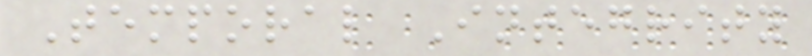Temporal Integrity
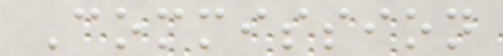Commission
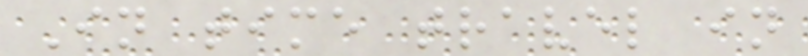In time travel in
